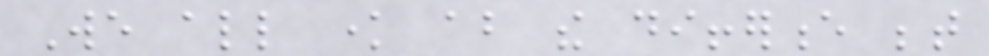We all know about the difference between
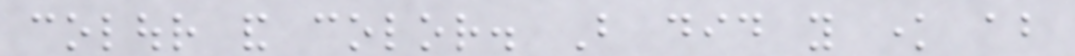colour and color. But did you know about
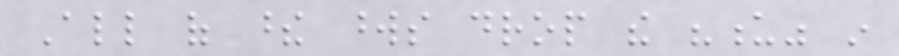All of these words drop the "u" in
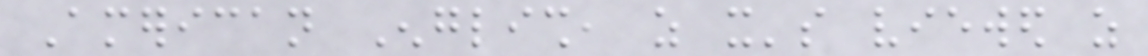American English, as it's viewed as
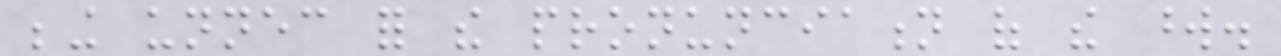being unnecessary for the pronunciation of the word.
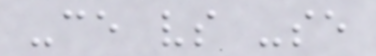-ce vs -se
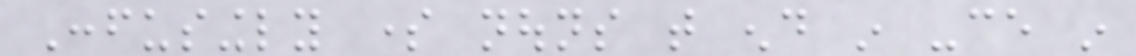Confusingly some nouns that end in -ce in
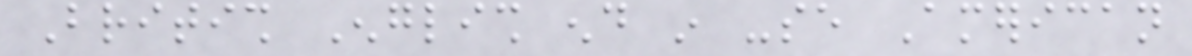British English end in -se American
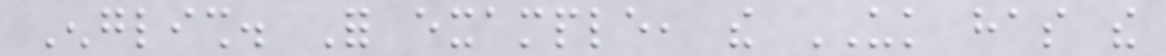English. For example, the UK has the
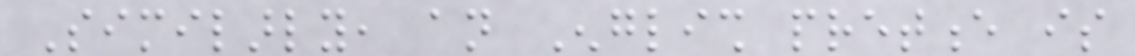Similarly, an English pretence is
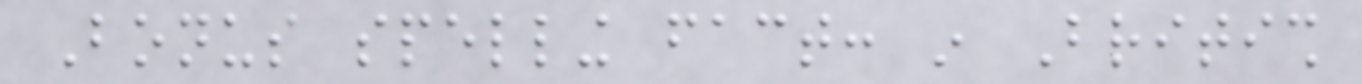Bonus spelling fact: in British
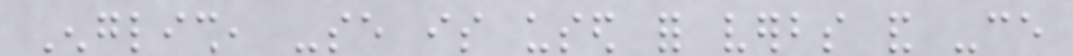English, -se is used for verbs and -ce
